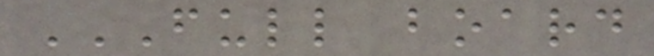FULL BOARD
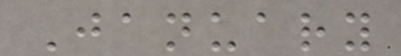January
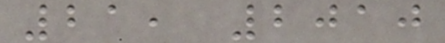21, 2010
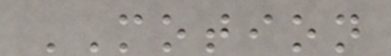MOTION
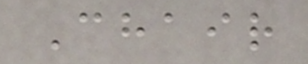Chair
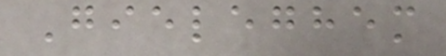Gieleghem
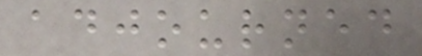adjourned
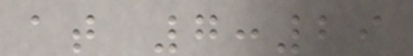at 7:29
